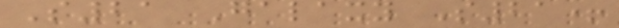S21 Galaxy S21+
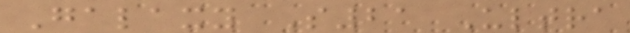Galaxy S21 Ultra
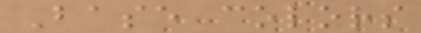Base colors
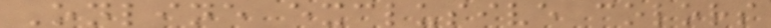Online exclusive colors
